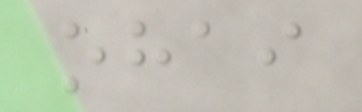ohai
